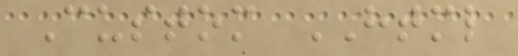Custom HTML
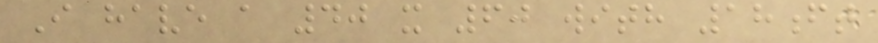I have a 40 x 60 with 18ft
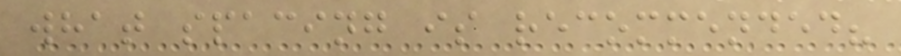what spacing is recommended?
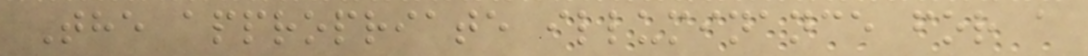The appropriate illuminance for a
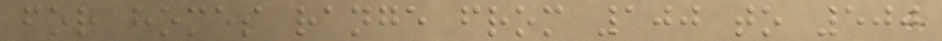for homes range from 100 to 500
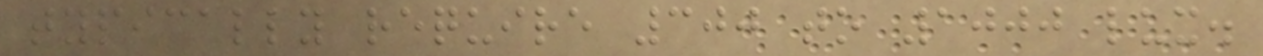typically require 300 to 1000 lux.
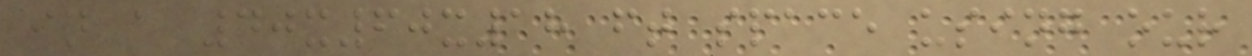in a 40x60x18 ft space using our
